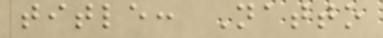title: Natto
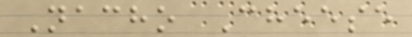Nacho Cheese
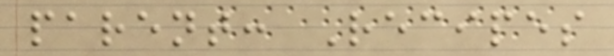parent: Recipes
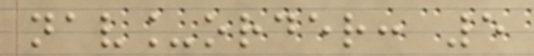nav_order: 5
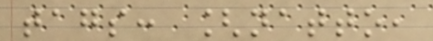tags: [natto,
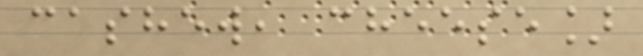cashew, cheese]
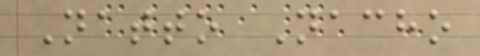Natto Nacho
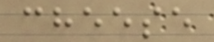cheese
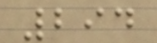294
